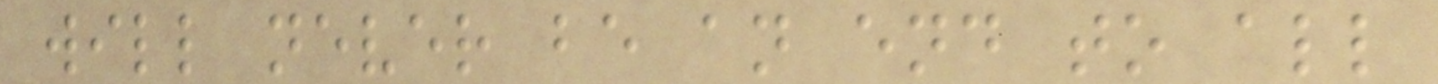will never be an end to all
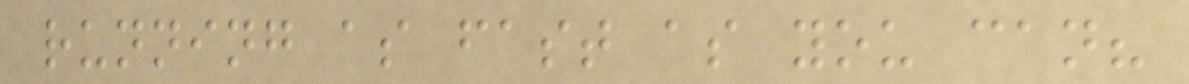running as fast as you can?
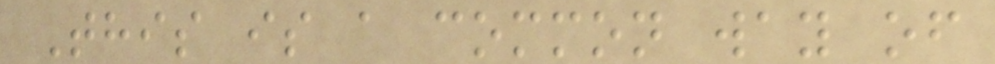This is a common way of
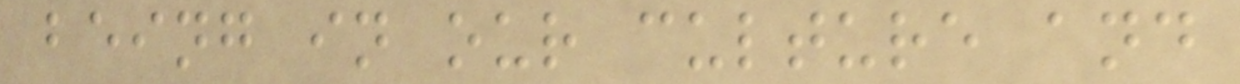being in our culture and
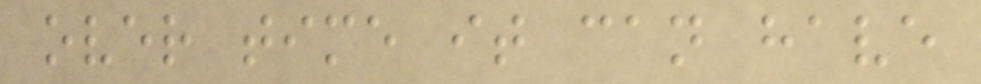over time it can have
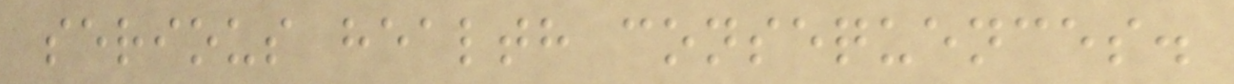serious health consequences.
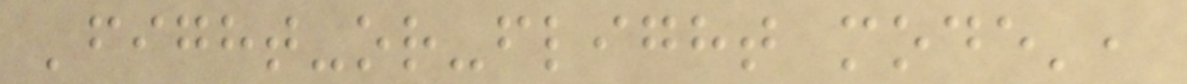'fight-or-flight mode',
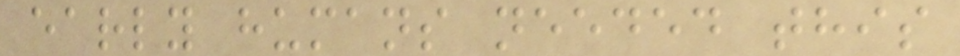early humans needed this
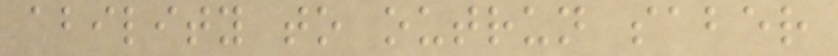ability to outrun saber
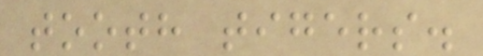tooth tigers.
